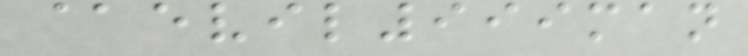@evil999man
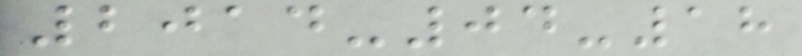2014-04-18
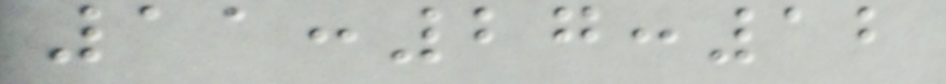11:27:12
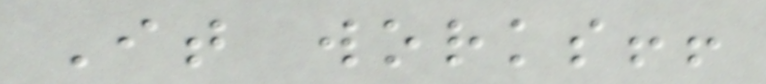It works!!
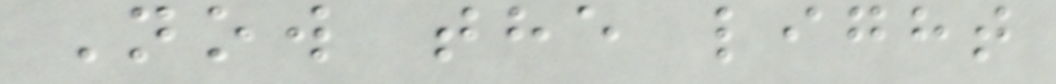Now the light
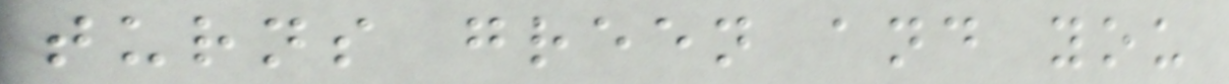turns green and you
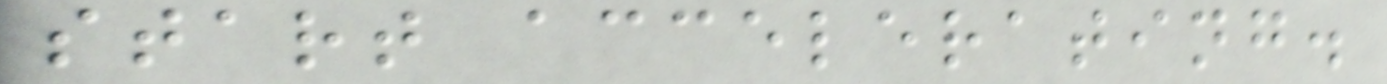start accelerating.
